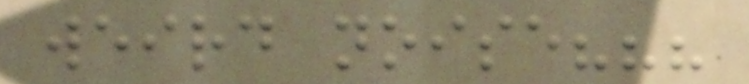weird noise???
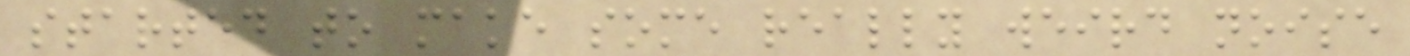started to make some really weird noise
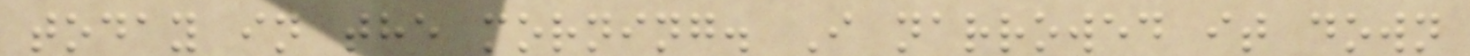today in the morning. I narrowed it down
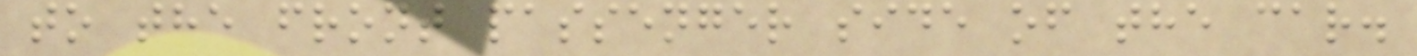to the front passenger side of the car.
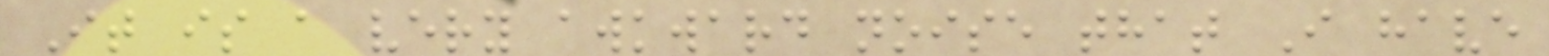It is a very awkward noise that I have
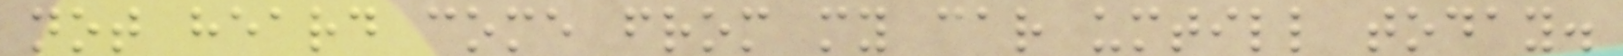not heard come from my car umtill today.
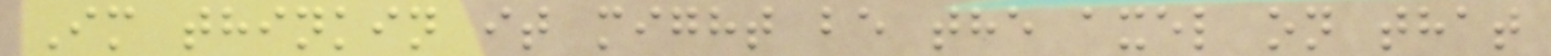Im thinkin it might be the axel on that
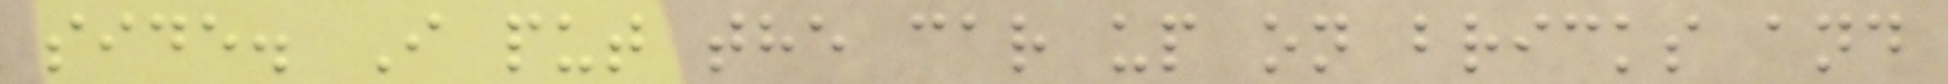side. I put the car up on bricks and
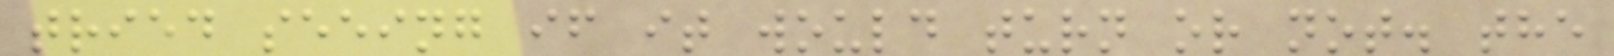tried seeing if it would turn or not. the
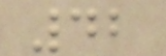42
